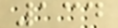134
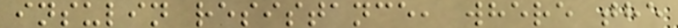insulin resistance, where the
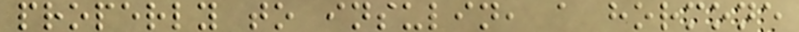properly to insulin, a hormone
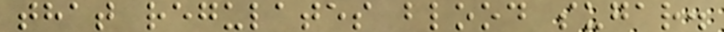that regulates blood sugar.
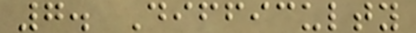7. Difficulty
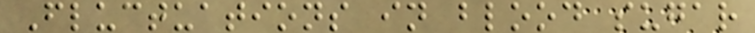Fluctuations in blood sugar
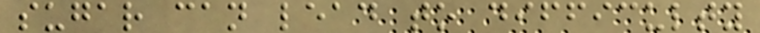sugar can lead to difficulty
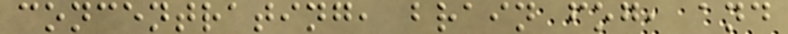concentrating, brain fog, and
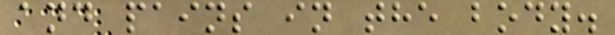and pains in the body.
